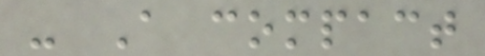- A compact
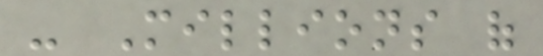- Millions of
